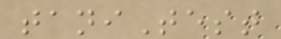taniTest
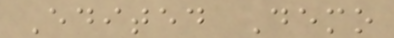Edited Demo
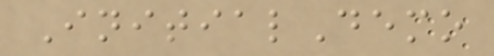InitialDemo
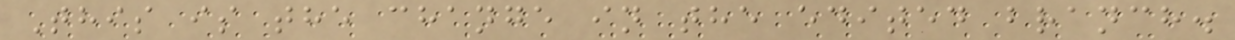This is the change in the edited branch.
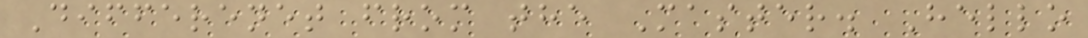Differenet from the Master. Hello
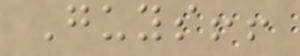Guys!!
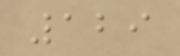129
